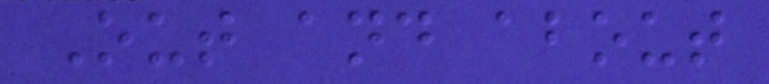Out and about
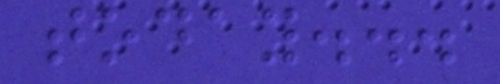today...
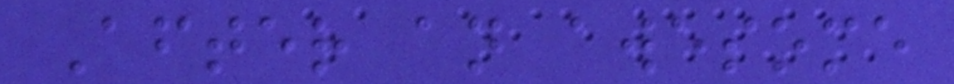After an awesome
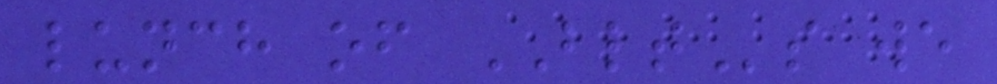lunch of BLTs we
